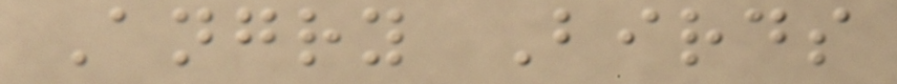Angry Birds
